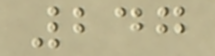247
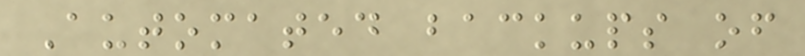Automated backups of
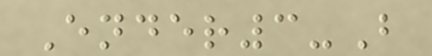Ender3-B
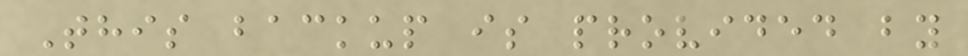This backup is provided by
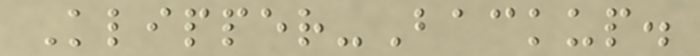Klipper-Backup.
